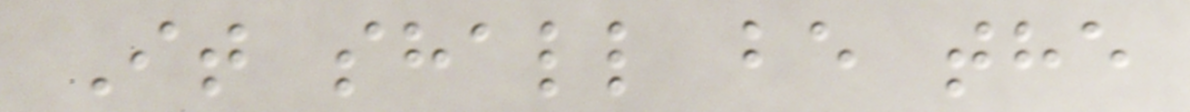It shall be the
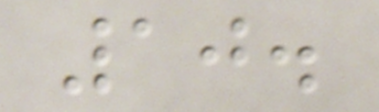10.
